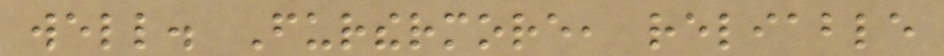well. Furthermore, reliable
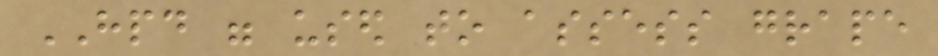HPD were used to assess grape
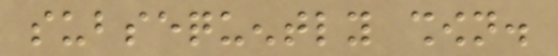subsequently shown.
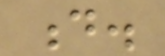d.
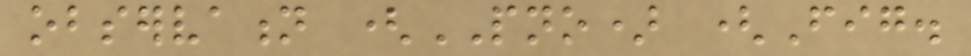observation (PNO) (Fig.
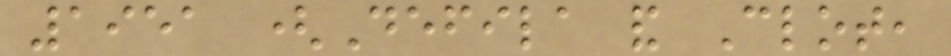1951 (Defila and Clot,
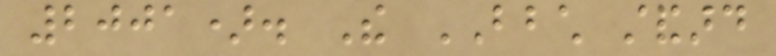2001). The BBCH standard
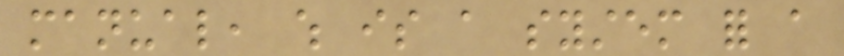manual, which is a system for a
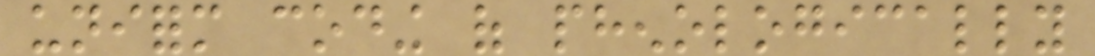uniform coding of phenologically
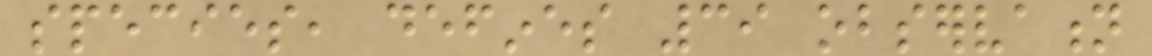species, defines 39 observation
